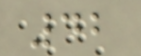42
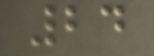24
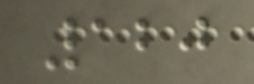120
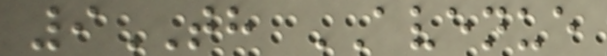9TH AVENUE
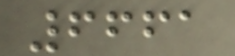6661
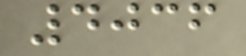4036
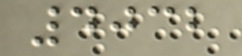4032
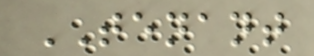TENANT
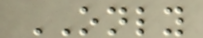ONLY
